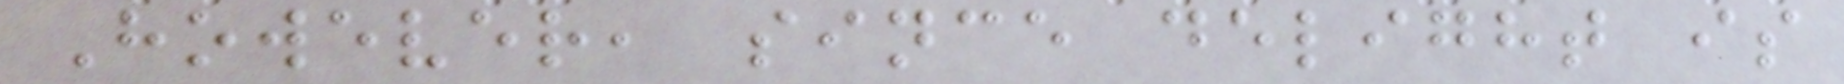However, since delight is
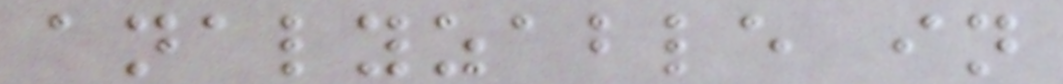analyzable in
